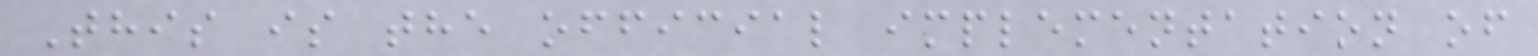This is the official implementation of
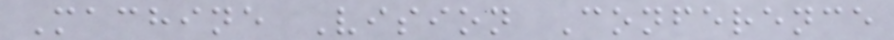Machine Vision Conference
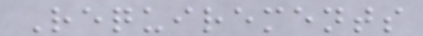Requirements
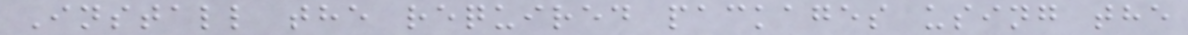Install the required packages using the
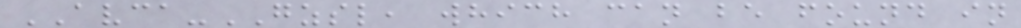AVCA-GZSL, which can be found in
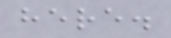here.
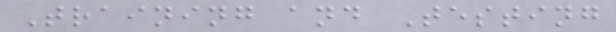Training and Testing
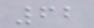62
